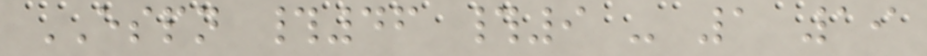ESPN #46 #9 - 1 19
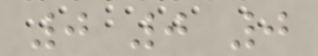0 0 0
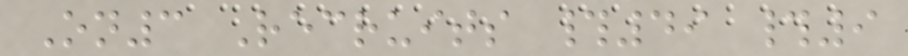On3 Recruits #49 #9
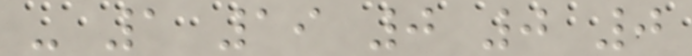- 1 19 0 0 0
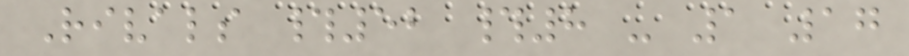Rivals #52 #8 - 1 17
